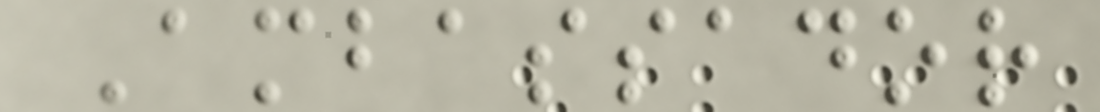Ambassador
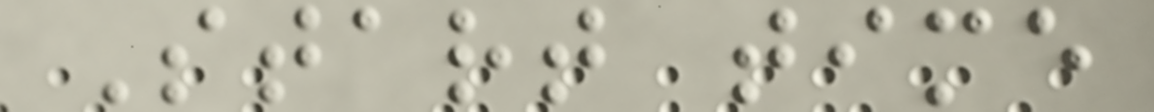Start time
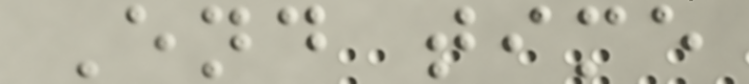End time
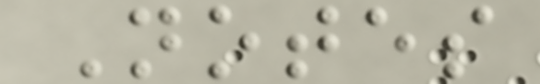Notes
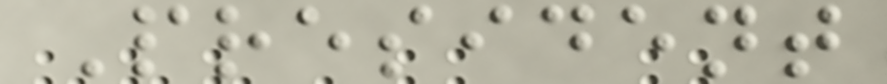President
